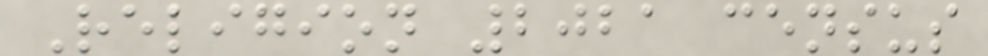Religion 2021 census
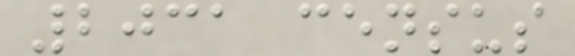2031 census
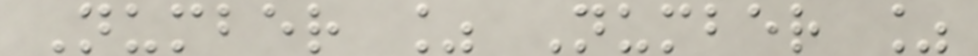Number % Number %
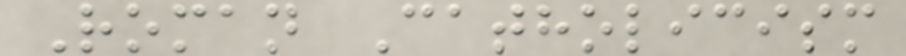Roman Catholicism
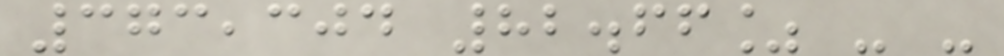373,304 82.66% - -
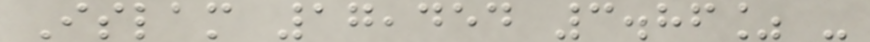Islam 17,454 3.86% -
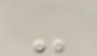-
